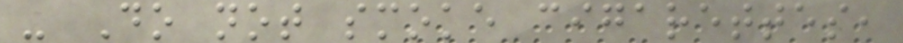- Do not smoke cigarettes,
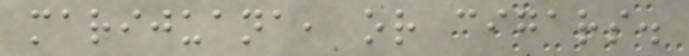marijuana, or cigars.
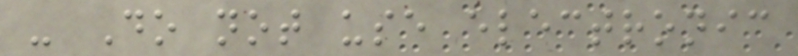- Do not use electronic
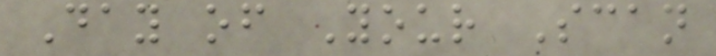Day of Your Scan
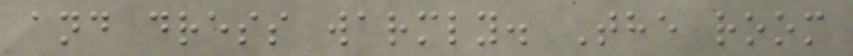and dress warmly. The room
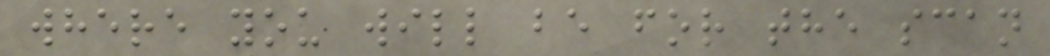where you will be for the scan
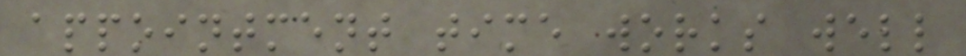appointment time works well
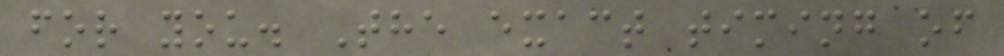for you. The exact timing of
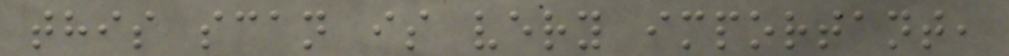this scan is very important,
